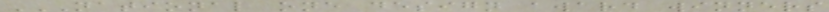NATIONAL ONE DESIGN AWARD WINNERS
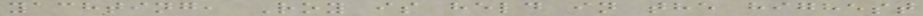yachting, Roy is held in the highest
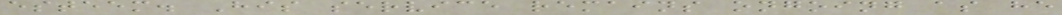esteem. His service remains ongoing as he
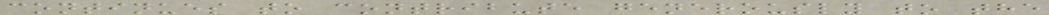continues to contribute generously to the
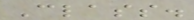Class.
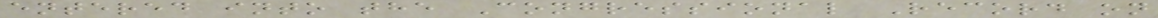entered into the Congressional Record on
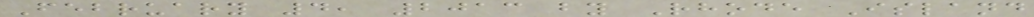February 4, 2013 by Rhode Island
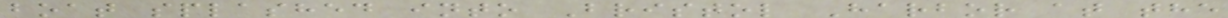boat splashed into Bristol Harbor at the
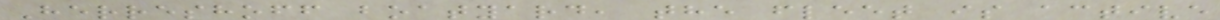Herreshoff boatyard, the fleet is active
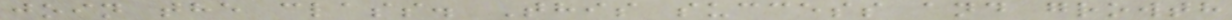join the class. This success and growth
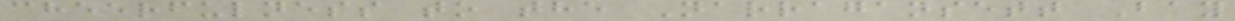cheerfulness to the Narragansett Bay
